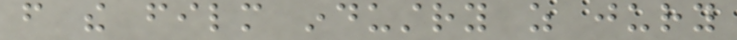from the film industry as jury
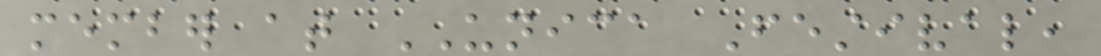member at UNICA Festival,
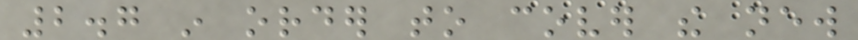2.7 in order to cover the new
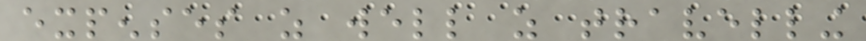expenses as well as travelling
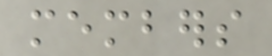members
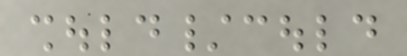should/could
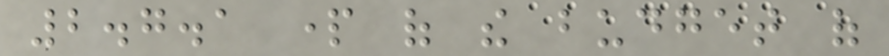2.7.1 part of the budget of
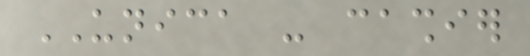UNICA - cashier
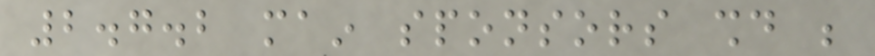2.7.2 main sponsors should be
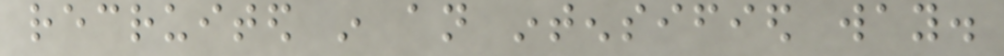recruited in an intensified way.
